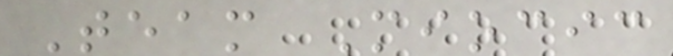Team Miocic
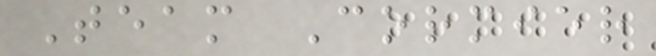Team Cormier
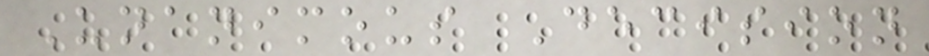Unanimous Decision
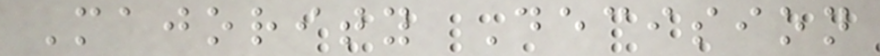Majority Decision
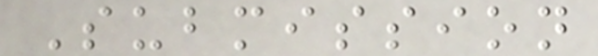Submission
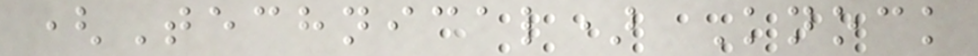(Technical) Knock
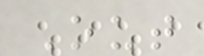Out
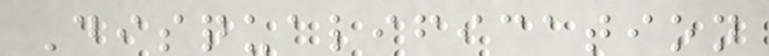Disqualification
